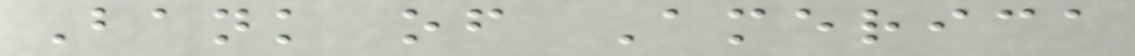Bank of America
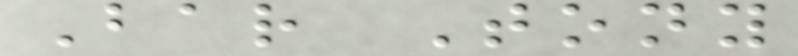Bar Tony
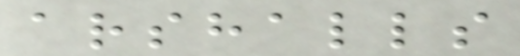arshalls
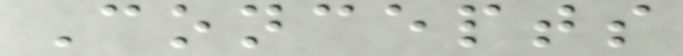Concepts
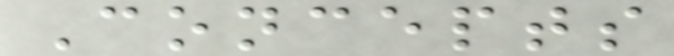Concepts
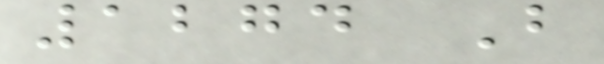1274 B
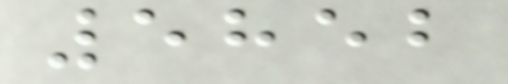5852
